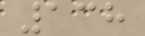138
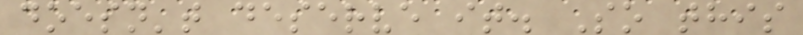doesn't deserve it. So this
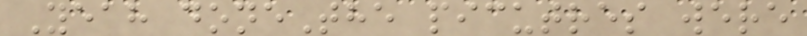Yeah doneThe picutres were
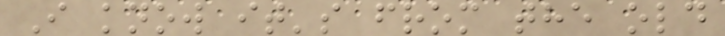I know it's from the old
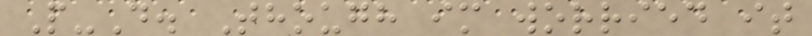P-D. Though im worried it
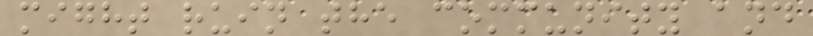might ruin the community and
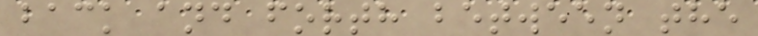back and forth between the
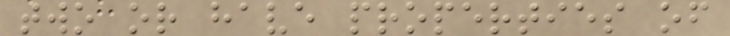two or have properties of
